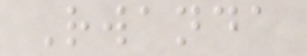Rwanda
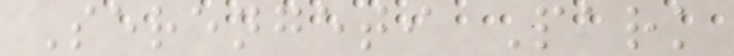Serengeti Park
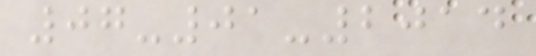07-01-2014
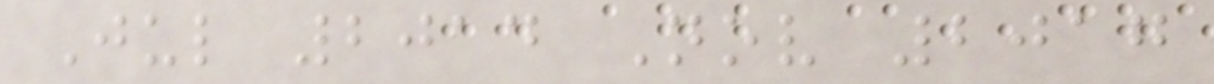Jul 2014 Nov 2017
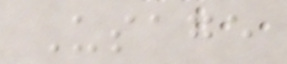Usage
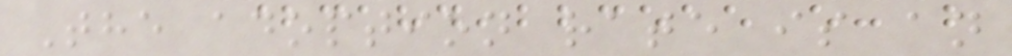The adoption rate is an
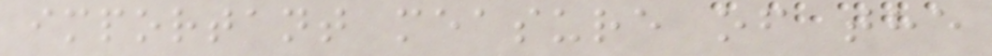important measure of the
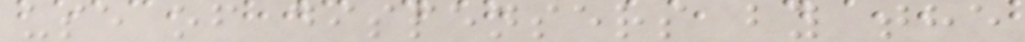use of dispensers by the
